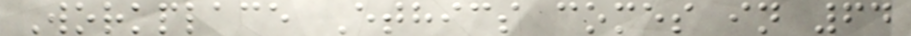Workplace Ethics comes in 64
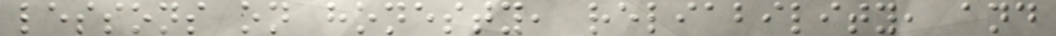lessons on honesty, reliability, and
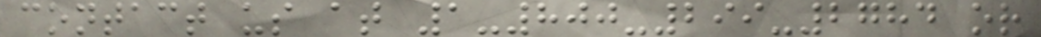contact us at 1-800-299-2784 or
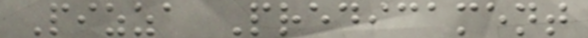Pizza Predicament
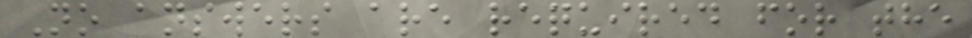No answers are required for the
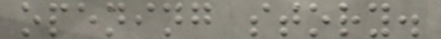opening story.
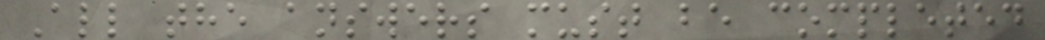All the answers must be completed
